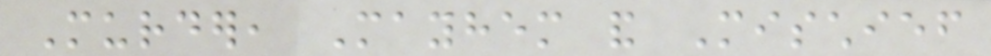Murder, Mayhem and Mischief
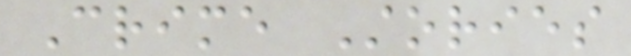Crime Stories
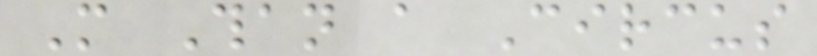More Than a Circus
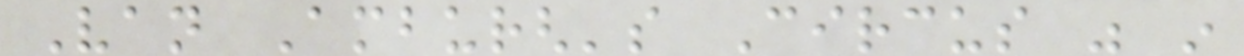Van Amburgh's Circus was in
